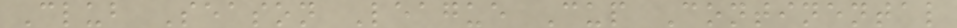Club Season League Cup Continental
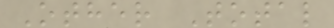Other Total
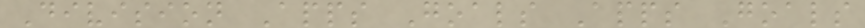Division Apps Goals Apps Goals
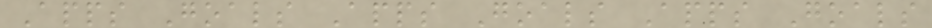Apps Goals Apps Goals Apps Goals
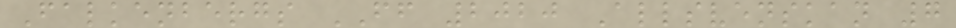Falkenbergs FF 2020 Allsvenskan 7
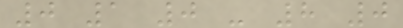0 1 0 - 8 0
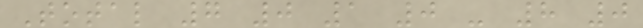Total 7 0 1 0 - 8 0
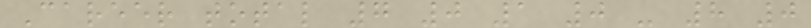Career total 7 0 1 0 - 8 0
